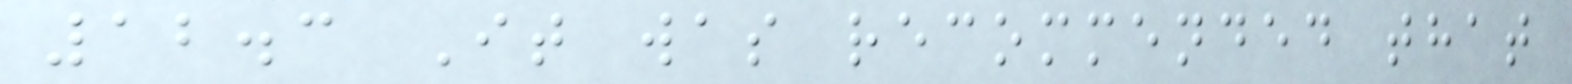12.3 It was recommended that
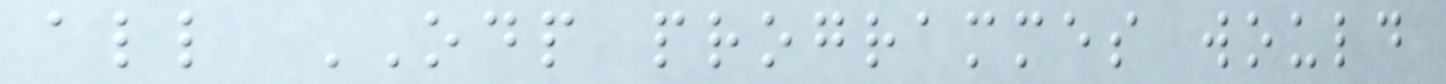all ODP programmes would
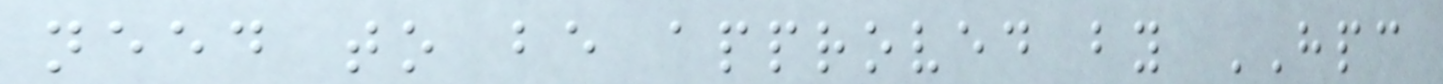need to be approved by HPC
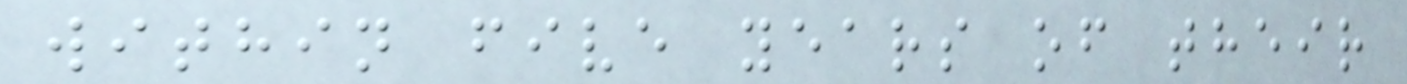within five years of their
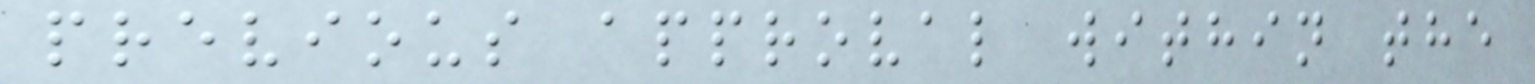previous approval within the
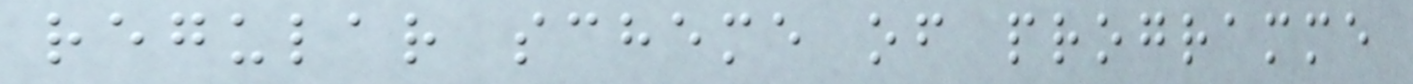regular scheme of programme
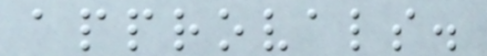approvals.
